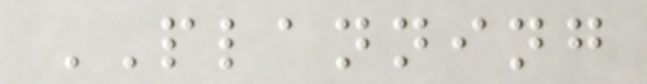PLANNING
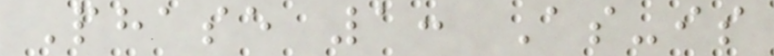Phase 1: As-is
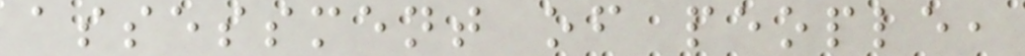assessment of people,
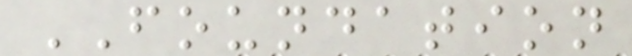FOUNDATION
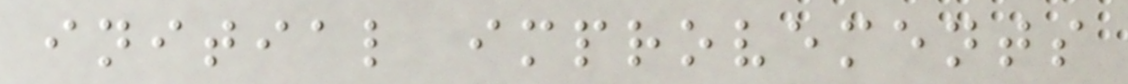initial improvements
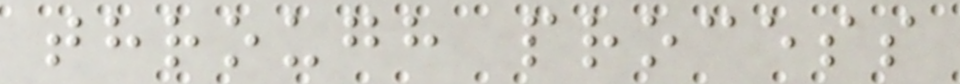through process
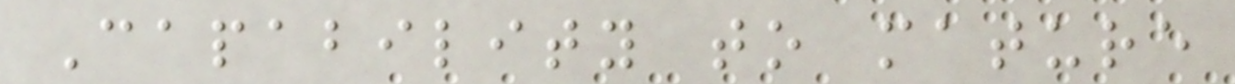Capability to mature
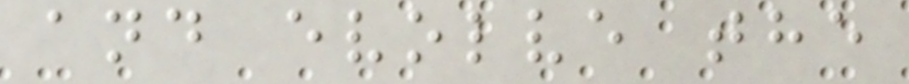and evolve the
